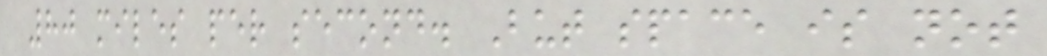80 miles per second. But space is not
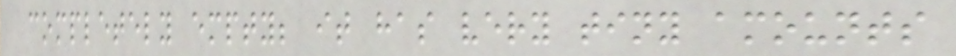completely empty; it has very tiny amounts
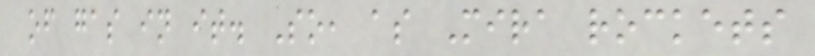of gas in it. So, as Mira rockets
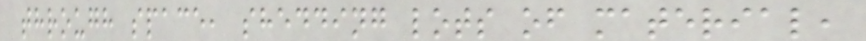through space, shedding lots of material,
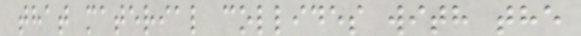that material collides with the
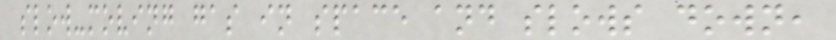slow-moving gas in space and slows down,
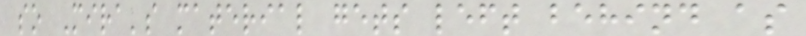so Mira's material gets left behind as
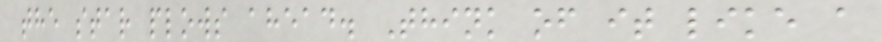the star plows ahead. Think of it like a
